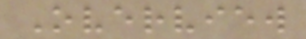Overview
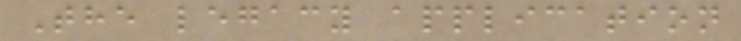The legacy application
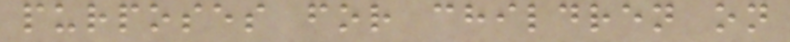purposes for children on
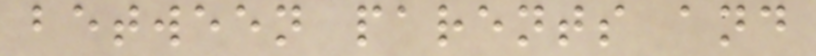between parents and
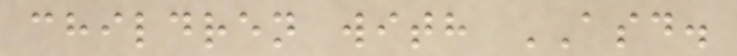children with ASD.
